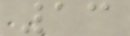13
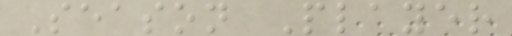Season Player
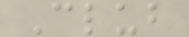Club
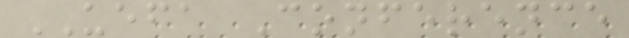UEFA Conference
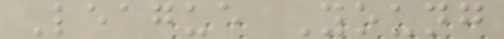League Young
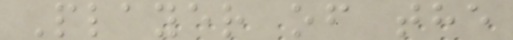Player of the
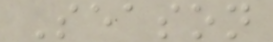Season
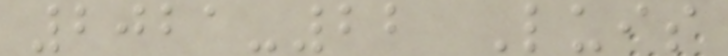2021-22 Luis
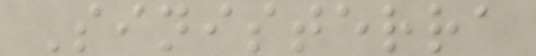Sinisterra
